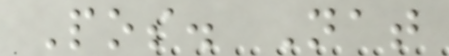Pos. Nat
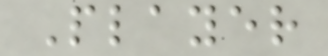Player
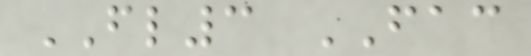FL3 FAC
